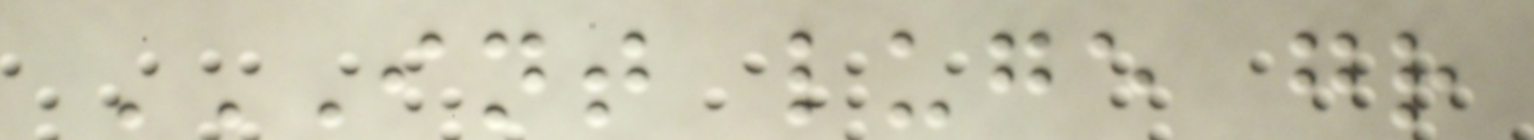INT LUGE GR
